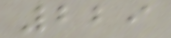229
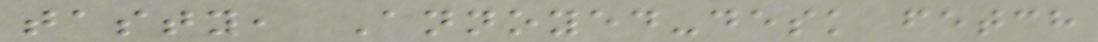tasty, Annoyed-desk fetch
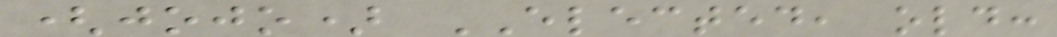(jojo) ELECTED, old:
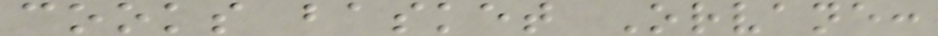cooks basket Orvane:
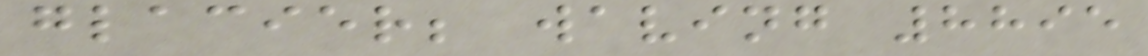glacier; waving 8895
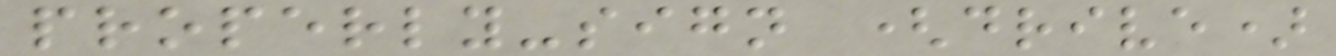properly-sign (drive)
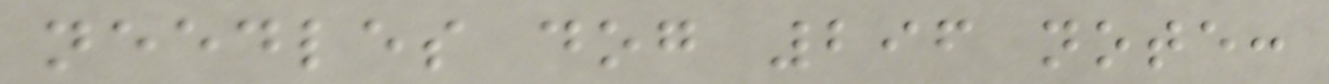needles dog 296 note:
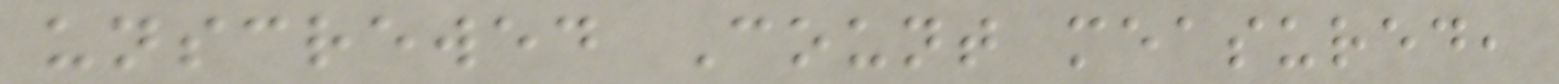unscrewed Count measured,
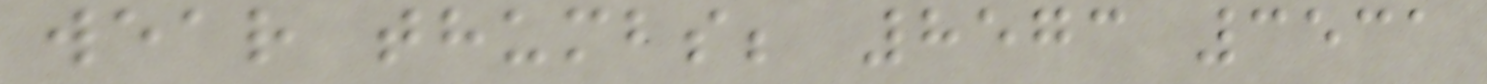wear thumbs; 8573 3531
